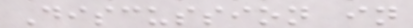Discussion in
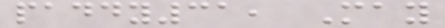paddy31, May
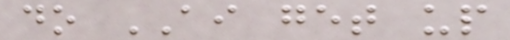do AI get up
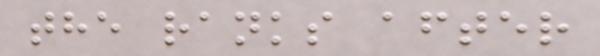the ranks after
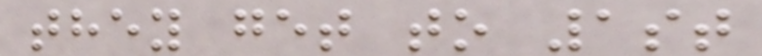they get to 1st
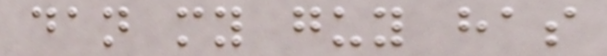dan my guy has
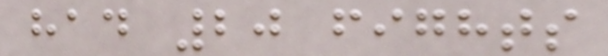had 20 fights
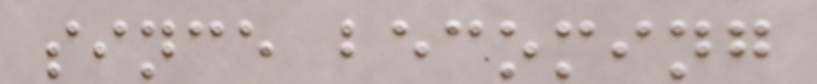since becoming
